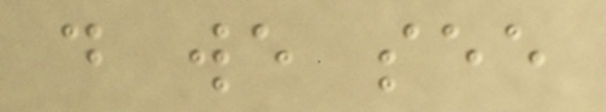do we see
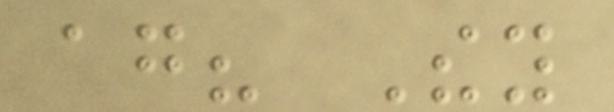again? They
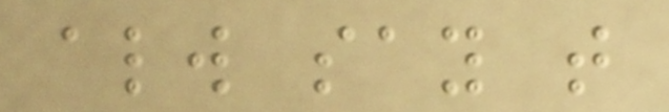always say that
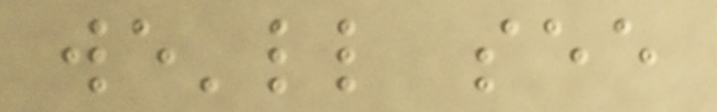we'll see
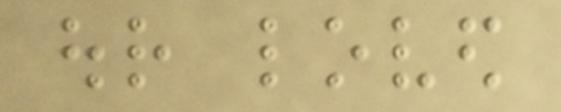our loved
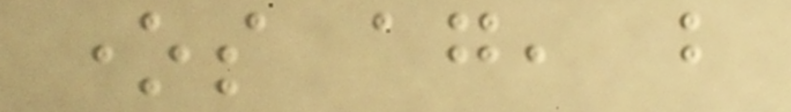ones again, but
